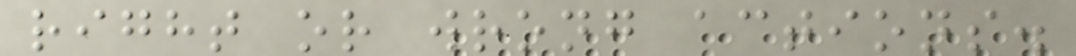right or wrong actions.
